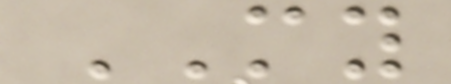MY
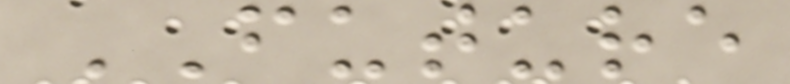FUTURE
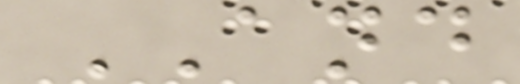AND
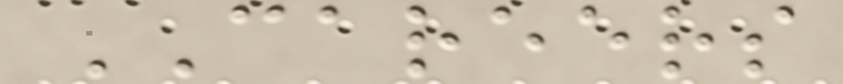CAREERS
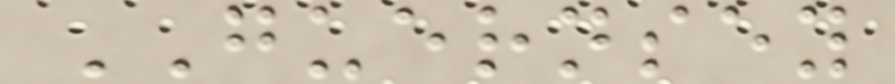GUERNSEY
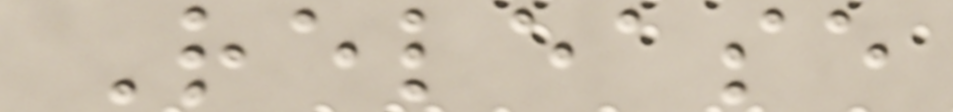Release
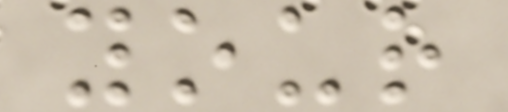your
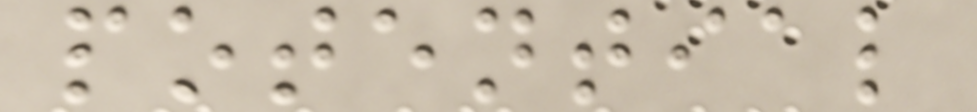potential
